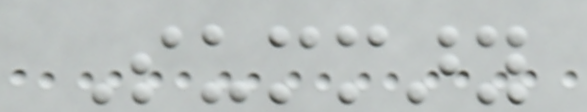Summary
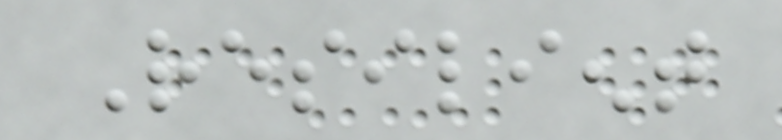Resilient
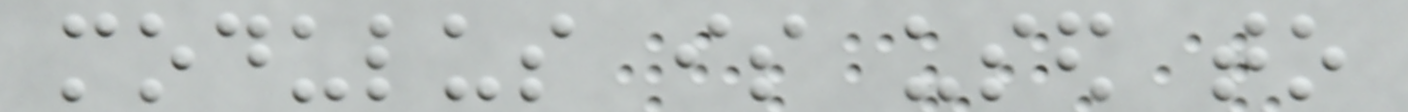modulus is used to
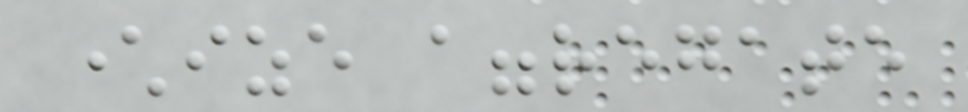characterize aggregate
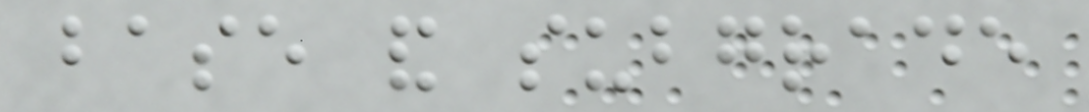base and subgrade
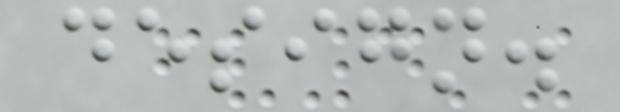design.
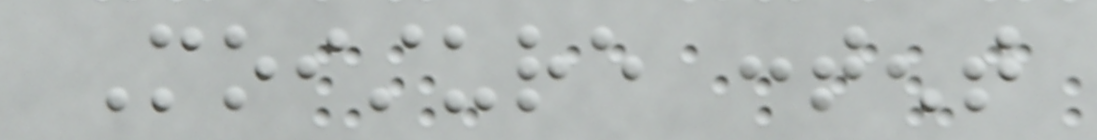Moisture content
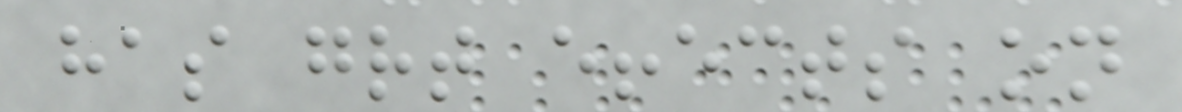has great effects on
